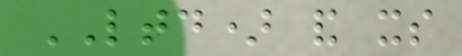LTD) and its
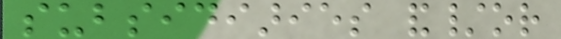subsidiaries and/or
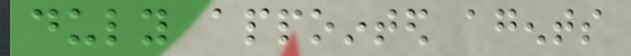duly appointed agents
